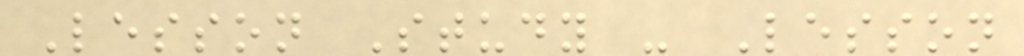Lesson Study - Lesson
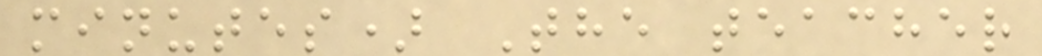minutes) The teacher
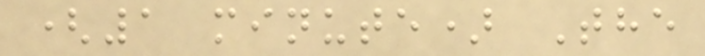(1 minute) The
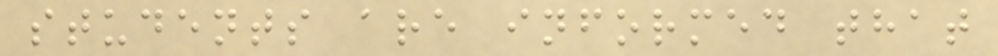students are informed that
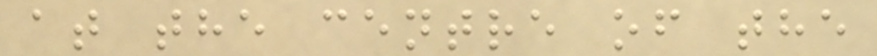at the centre of the
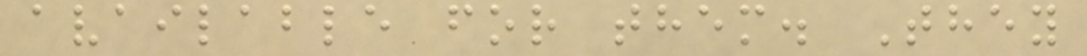available for them. They
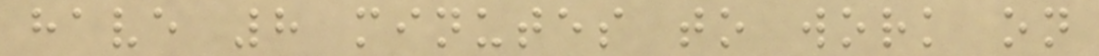have 8 minutes to work on
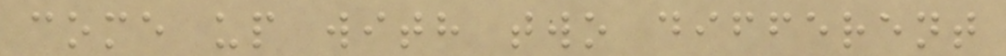come up with two different
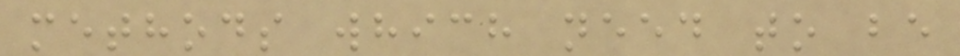methods which need to be
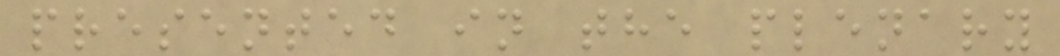presented in the plenary
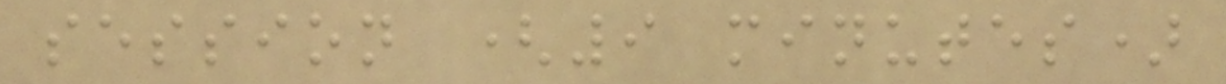session (9 minutes)
